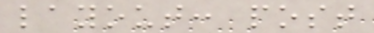layout: post
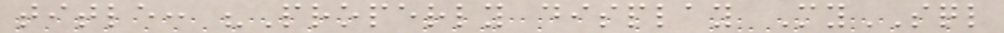title: "Properly display MySQL
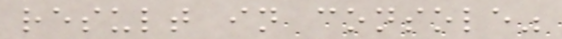result in console"
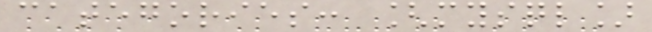categories: [mysql]
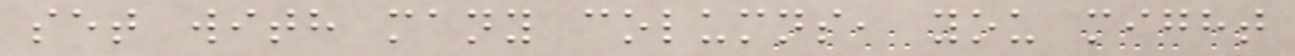set with many columns, you might
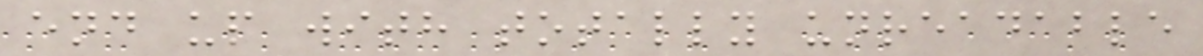end up with totally unreadable
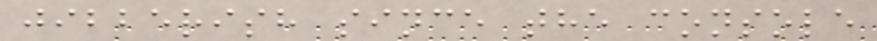jibberish since the console
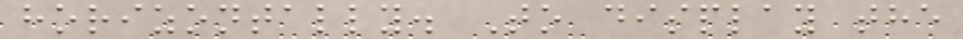horizontally. To display the
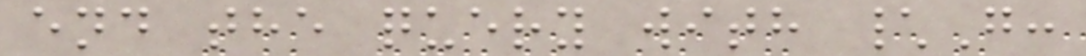end the query with \G:
